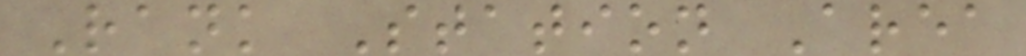Rank Station Area
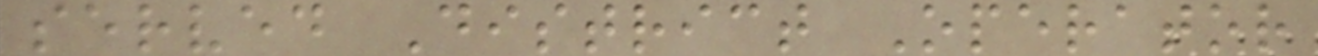served District Operator
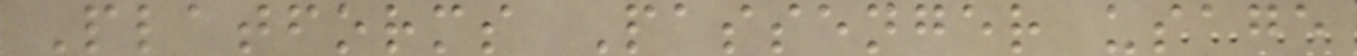Platforms Passenger usage
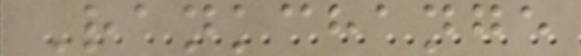Rankchange
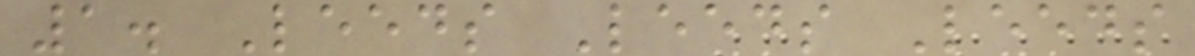1. Leeds Leeds Leeds
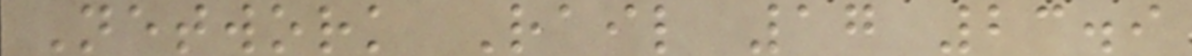Network Rail 17 23.9
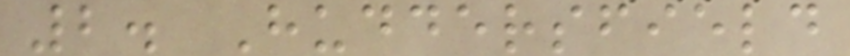2. Huddersfield
